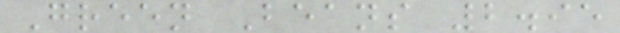Green Beans 2.95
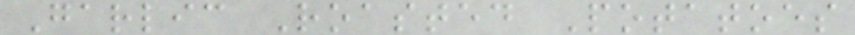Garlic Roasted Potatoes
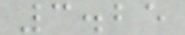3.25
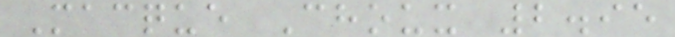Macque Choux 2.95
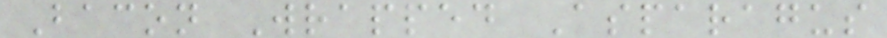Bacon Wrapped Asparagus
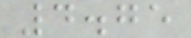4.75
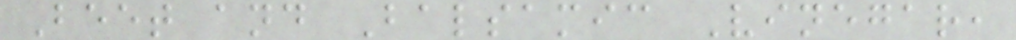Beet and Balsamic Vinegar,
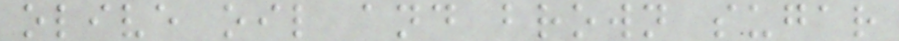olive oil and brown sugar
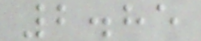2.85
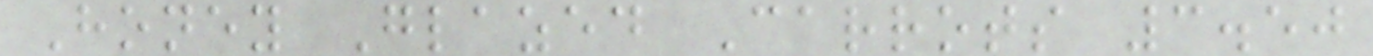Honey Glazed Carrots 3.50
